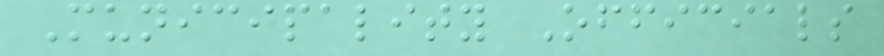Municipality Officials
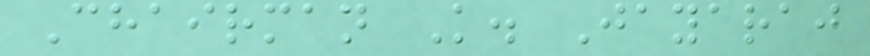Chairman K. Jayaraj
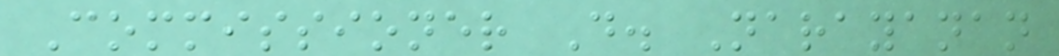Commissioner D. Narayanan
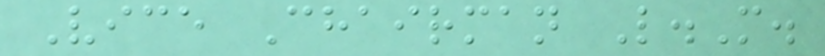Vice Chairman L.M.
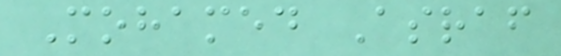Mohamed Asraf
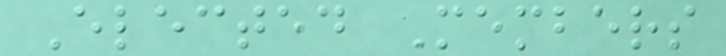Elected Members
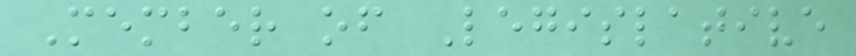Member of Legislative
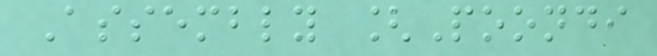Assembly [Poondi
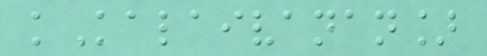kKalaivanan]
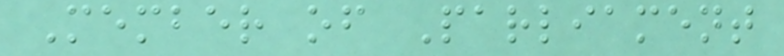Member of Parliament
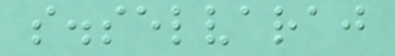s.selvaraj
